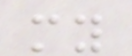my
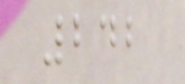242
